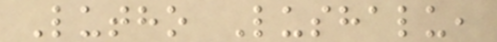Lutho Lushalu,
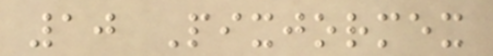10 Pixjormex
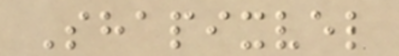Shapixvel
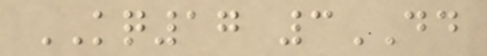KQ17 3DD
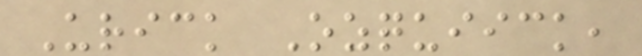Urick Ozquiick,
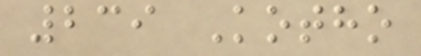239 Kotho
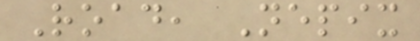Road, Nepix
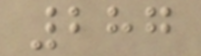287
